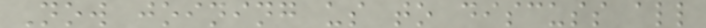Now joining us to discuss all
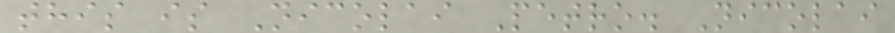this is Nicolai Petro. Nicolai
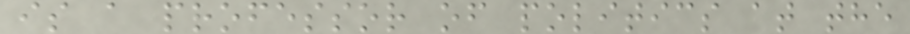is a professor of politics at the
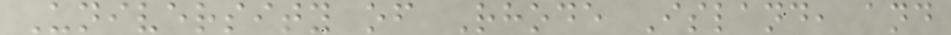University of Rhode Island, and
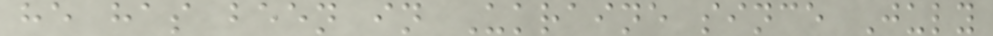he has been in Ukraine since July
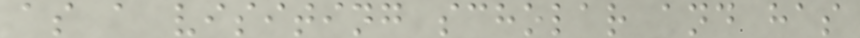as a visiting scholar and has
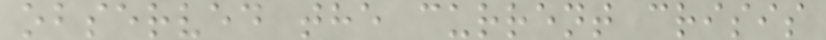observed the current crisis
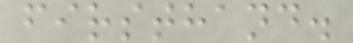firsthand.
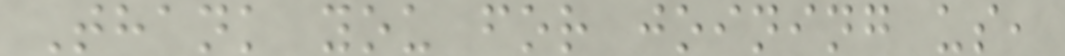Thank you for joining us,
